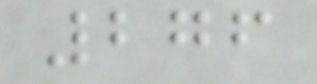276
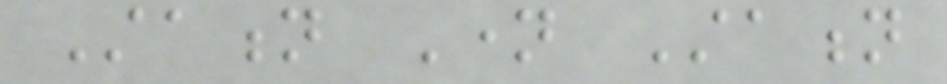Station Name Station
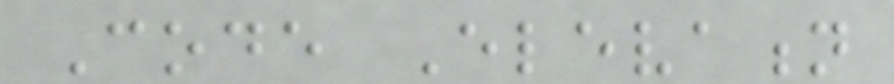Code Elevation
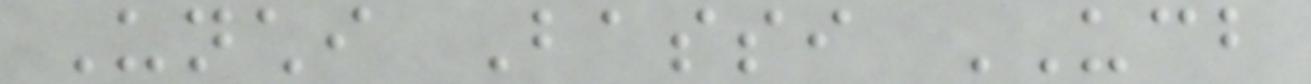Unchi Bassi UCB
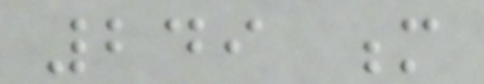249 m
